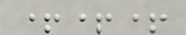+++
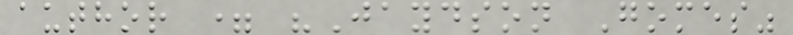author = "Jaydson Gomes"
